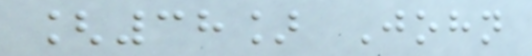[38] John
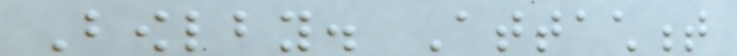Bowlby. Attachment
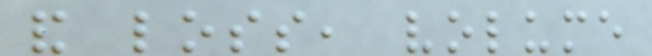and loss, volume
